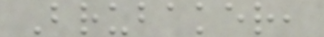Brubaker,
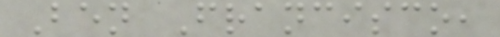Ben Francisco,
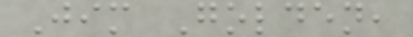Jim Golden,
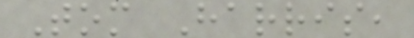Tom Harris,
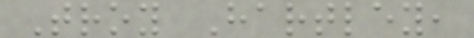Troy Hartley,
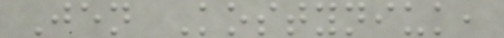Jen Kostyniuk,
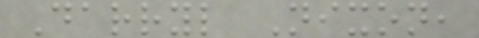Darryl Nixon,
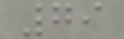79
